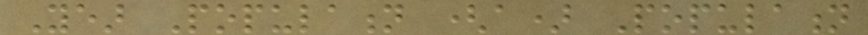Year Population (a) Population
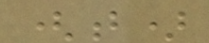(b)
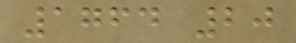1764 20
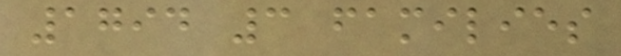1794 3 families
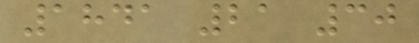1841 21 30
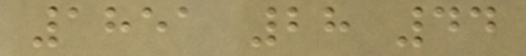1851 28 44
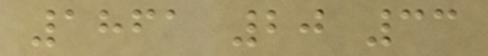1861 20 33
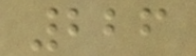226
